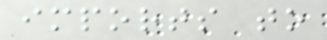imports to
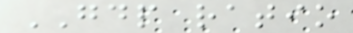GDP ratio
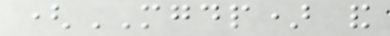(MGDP) and
